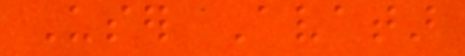User Avatar
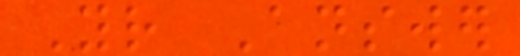Your Answer
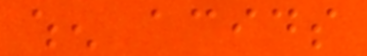when acids
